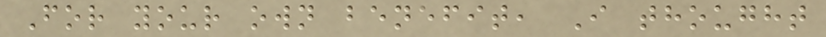For your own benefit, I thought
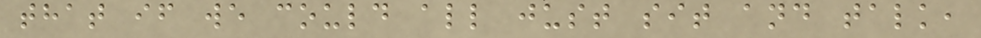that if we could all just sit and talk,
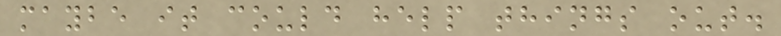maybe it could help things out.
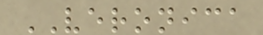VERONICA
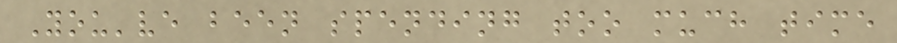You've been spending too much time
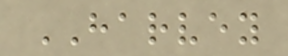HARVEY
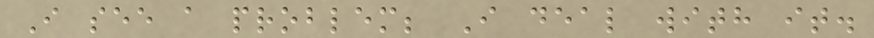I see a problem; I deal with it.
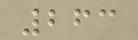263
